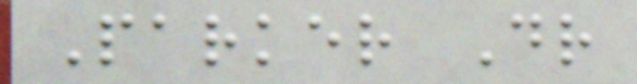Parker Dr
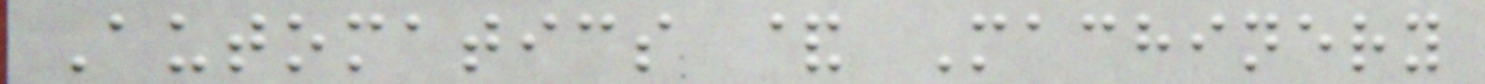Automatics & Machinery
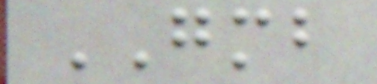GMB
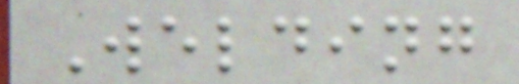Welding
